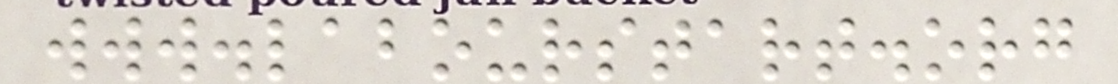www.labourstart.org
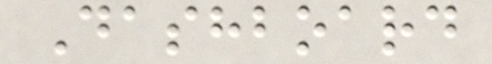Dashboard
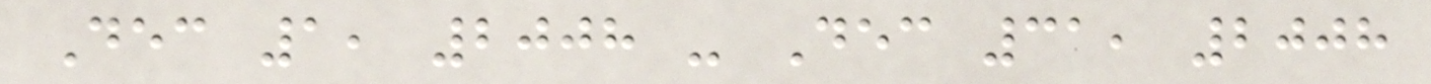Dec 1, 2008 - Dec 31, 2008
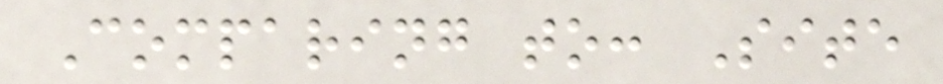Comparing to: Site
